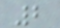2
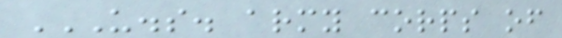U.S. ARMY CORPS OF
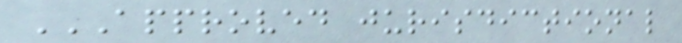APPROVED JURISDICTIONAL
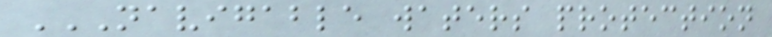NAVIGABLE WATERS PROTECTION
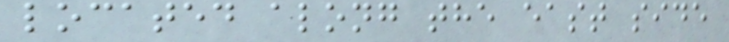located along the east side
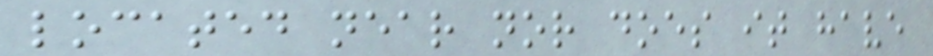located near nor does it have
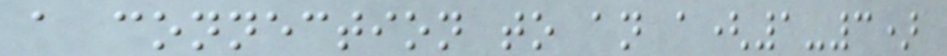a connection to an a(1-3)
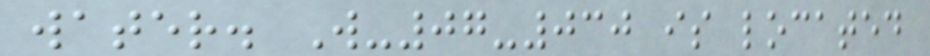water. W-07-030 is located
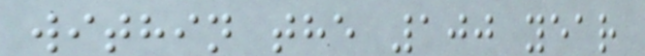within the 100 year
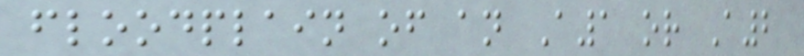floodplain of an A1 or A2
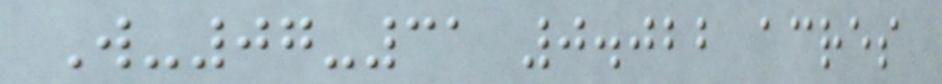W-07-31 0.022 acres
